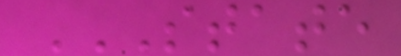STATE
